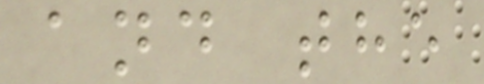and the
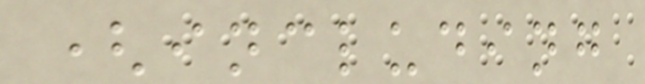(including
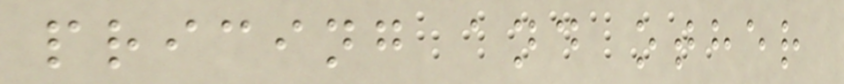pricing and other
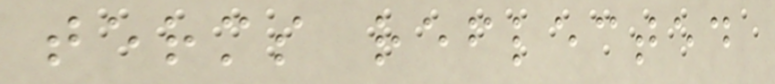terms reflected
